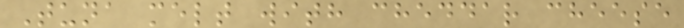Tuna melt with cheddar cheese
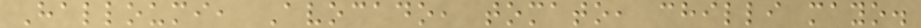Halloumi, Avocado, tomato, chilli mayo.
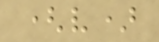(v)
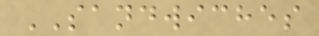SANDWICHES
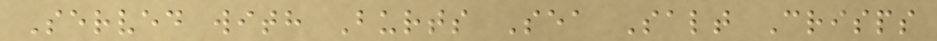Served with Burts Sea Salt Crisps
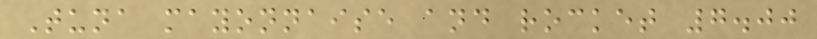Tuna mayonnaise and rocket 7.00
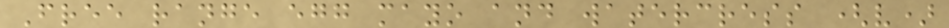Free range egg mayo and watercress (v)
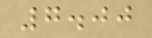7.00
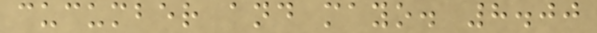cucumber and mayo. 8.00
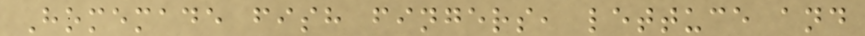Homemade fish fingers, lettuce and
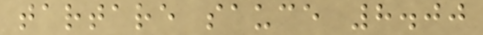tartare sauce 8.00
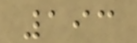193
